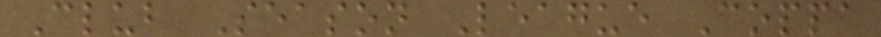Club Season League Coppa
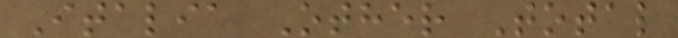Italia Other Total
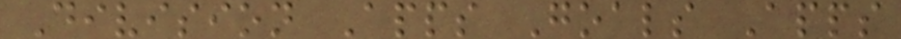Division Apps Goals Apps
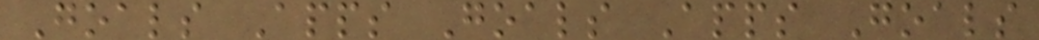Goals Apps Goals Apps Goals
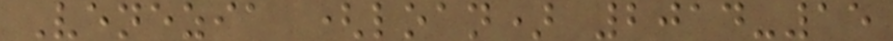Venezia (loan) 2014-15
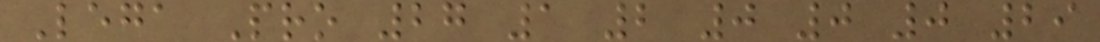Lega Pro 27 1 2 0 0 0 29
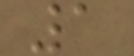1
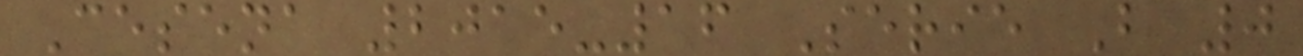Cesena 2015-16 Serie B 0
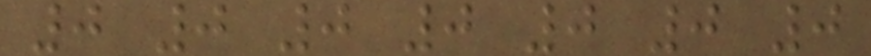0 0 0 0 0 0 0
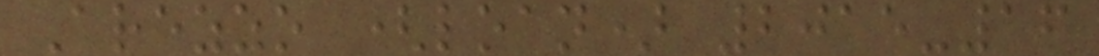Arezzo (loan) 2015-16
